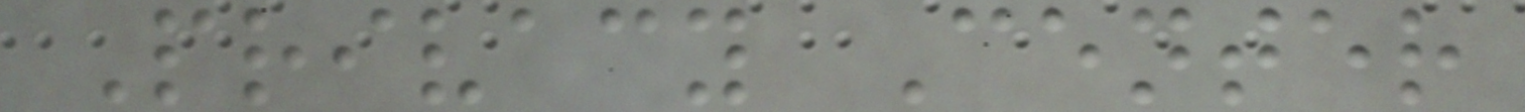Privacy Center
